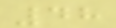48
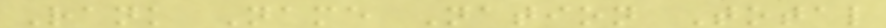Rank Name Nation Total
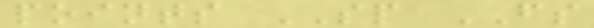points SP FS
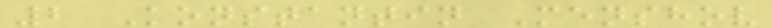2 Konstantin Menshov
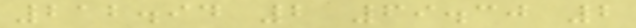212.94 2 69.30 2
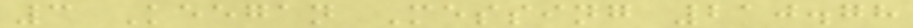3 Keegan Messing 210.78
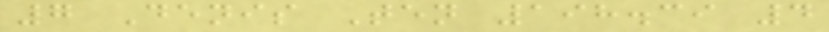7 Denis Ten 198.39 4
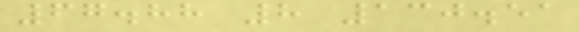67.88 8 130.51
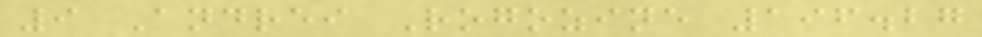9 Andrei Rogozine 196.27
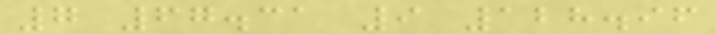7 67.31 9 128.96
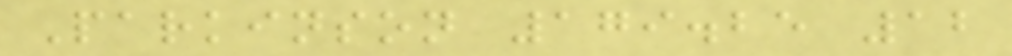Parkinson 179.25 12
